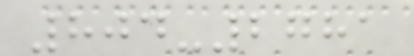804-2781
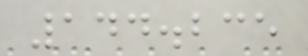144.235
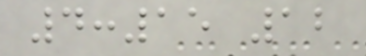4:15 12
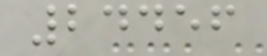24456
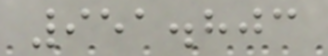951.803
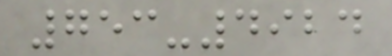753-4924
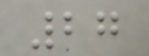27
